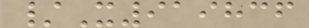/X919836
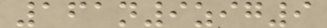161n9zig9
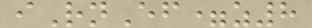iRnEf=z8
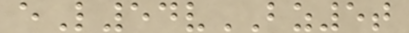eL54vBZ5t
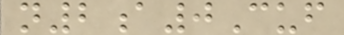n2a0Cuf
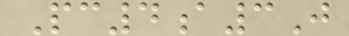Pc4a3J
